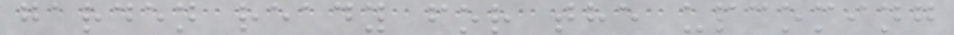garden ready for the upcoming
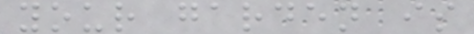your garden is
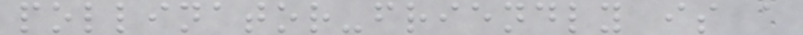pollinator-friendly is a
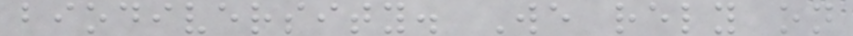biodiversity. We rely on
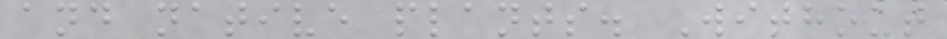and native plants. Without
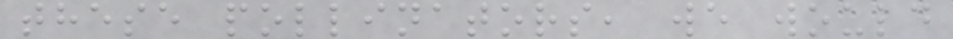these pollinators, we would
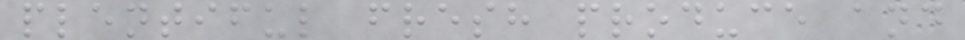plentiful fresh produce and
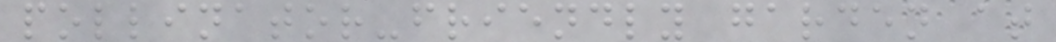pollinator-friendly garden at
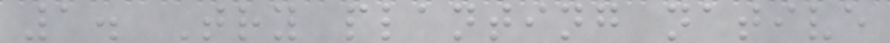1. Try planting native
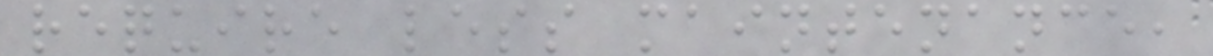require less maintenance,
